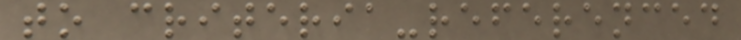to criteria-referenced
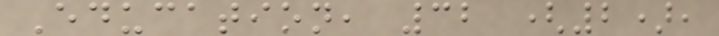Education, 32 (2),
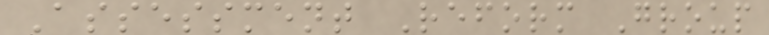Assessment Reform Group
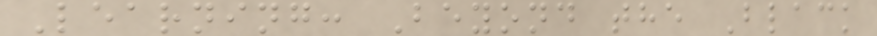Learning: Beyond the Black
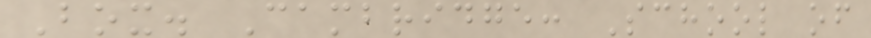Box. Cambridge: School of
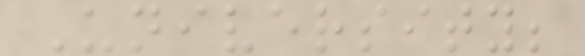University;
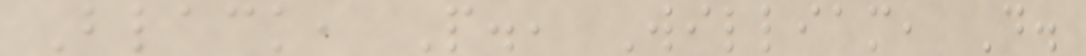Black, P., William, D.
